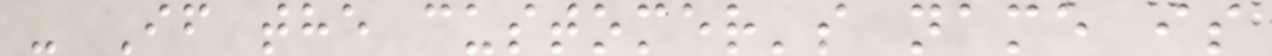- If the customer's name is
